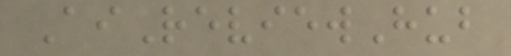AiReviewHub
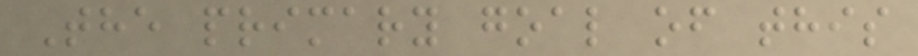The primary goal of this
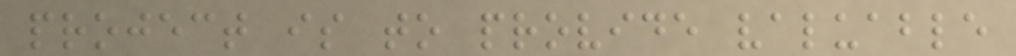project is to provide valuable
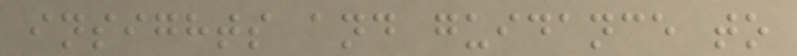insights and guidance to
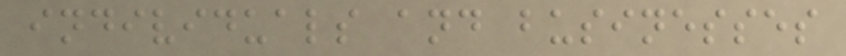individuals and businesses
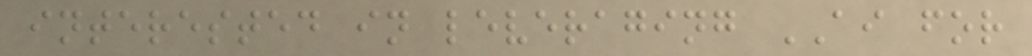interested in leveraging AI for
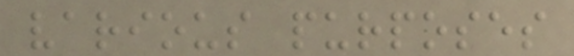various purposes
